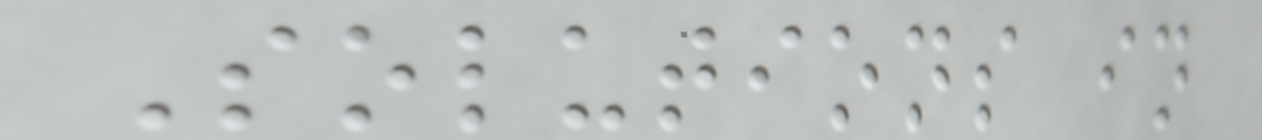Solutions in
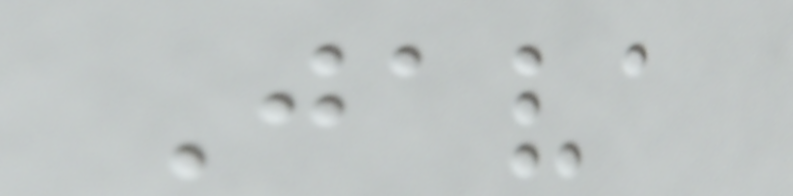Java
